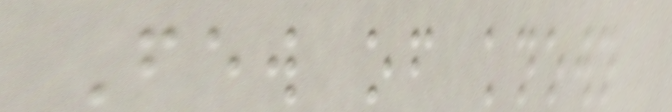Few of known
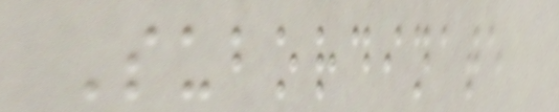Subordinate
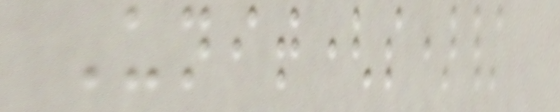Unit(s)/
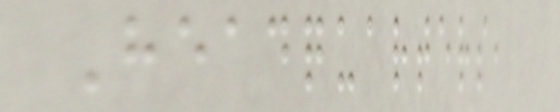Headquarters,
